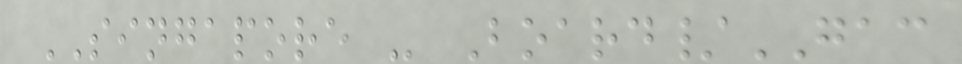SINGAPORE - Board/GAC
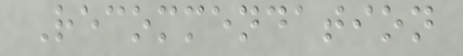Recommendation
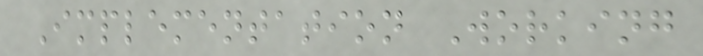Implementation Working
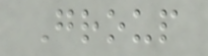Group
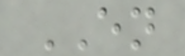EN
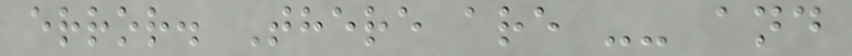error. There are -- and
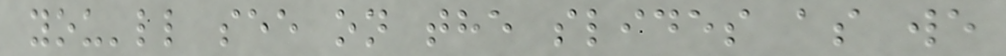you'll see on the slides as we
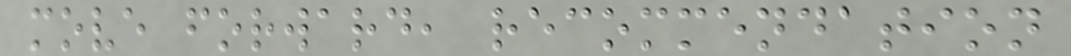move forward, recommendation
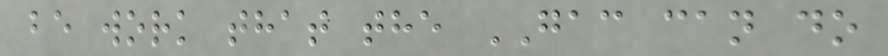be work that the GAC can do
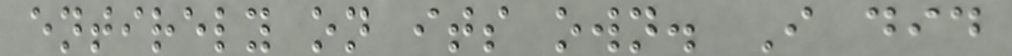entirely on its own. I did
